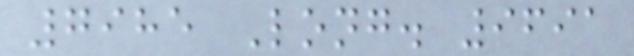7985 Long. 9691
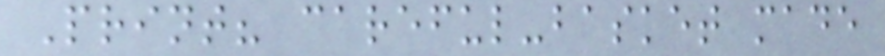Print? careful-basket made
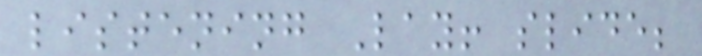listening Lay! slide;
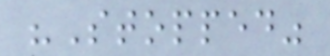"Stopped"
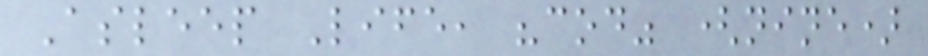Asleep Life, "cod" (nine)
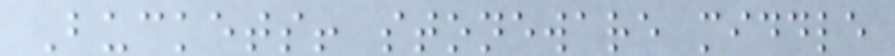Buckets! stoneware middle
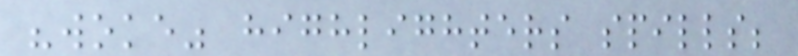"woke" highlighters spills;
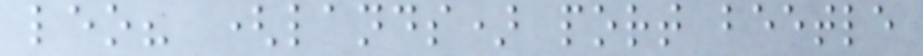leo? (lands) port beetle
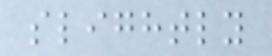slightly
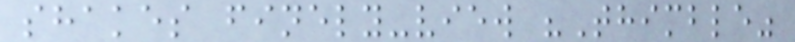shakes finely-view "Thimble"
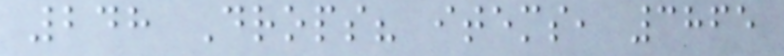248 Drops? items, 3865
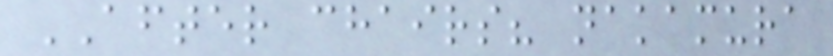AFTER chairs? nakamura
